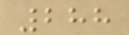288
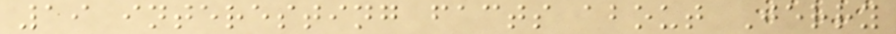19 interesting facts about Jerry
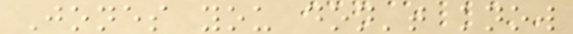Jones you don't know
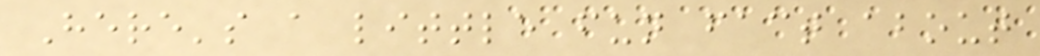Here's a little fun fact about
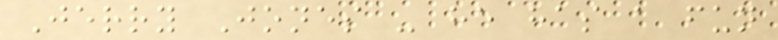Jerry Jones - he has a fun
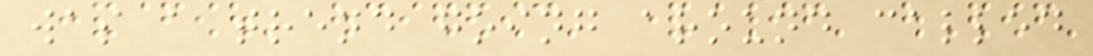was a trend going around called
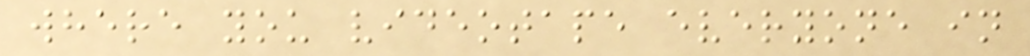where you videotape everyone in
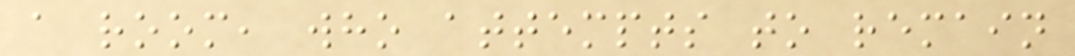a room, who attempts to remain
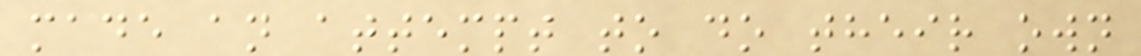made an attempt to do their own
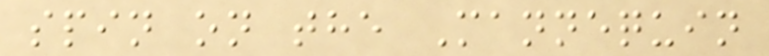spin on the Mannequin
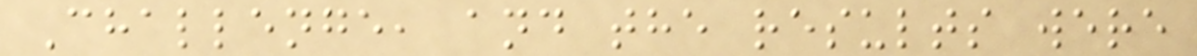Challenge, and the results were
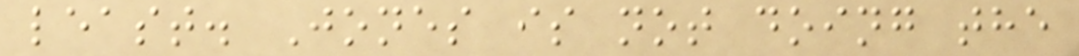least. Jones is not doing the
